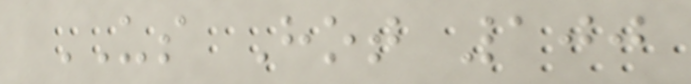US Hot 100
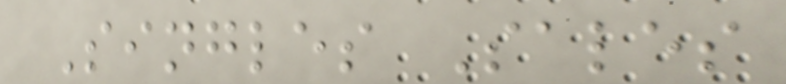Singles Sales
